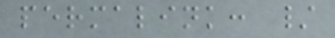permalink: /
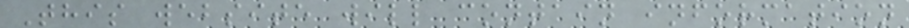This website will contain information
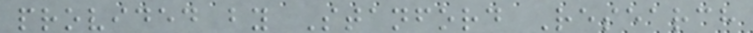provided by Stanford Research
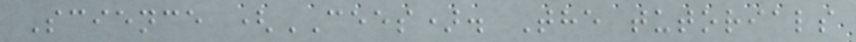Science (CEES). The tutorials
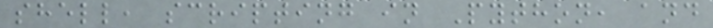shell, scripting in Python, and
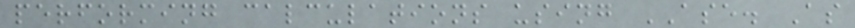performing calculations using ASE. As
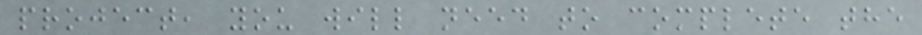project, you will need to complete the
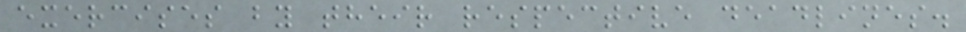exercises by their respective deadlines.
